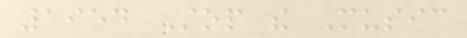1954 Stop the Music
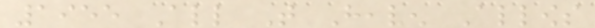1955 All That Heaven Allows
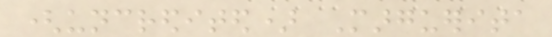(uncredited) Marguerita
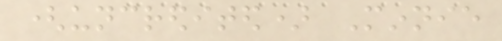(uncredited) Minnie
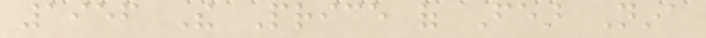1956 The Price of Fear Nina
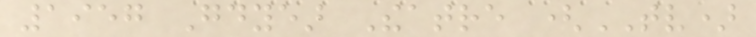1957 Goodyear Theatre (TV)
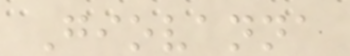Giovanna
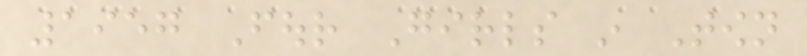1957 Four Girls in Town
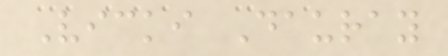Vicki Dauray
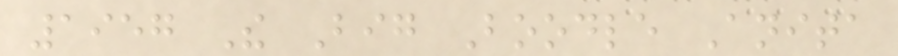1957 The Big Boodle Anita
